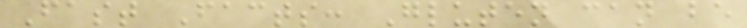Fast Facts: Gluten can be
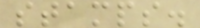stamps.
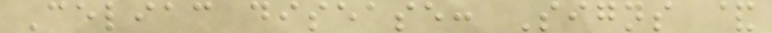Celiac disease: Signs &
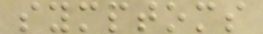symptoms
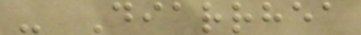- Diarrhea
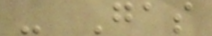- Gas
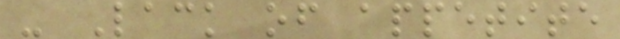- Lack of appetite
